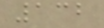132
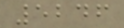5246
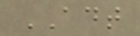ADT
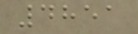4851
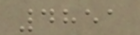4851
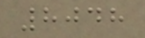8048
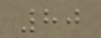80
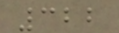322
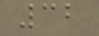32
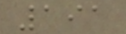191
